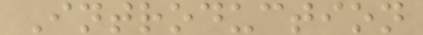Introduction
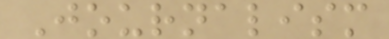Journalism
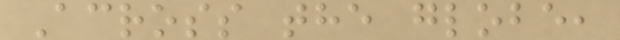Across the globe,
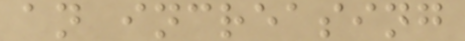an increasing
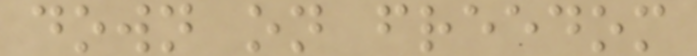down on freedom
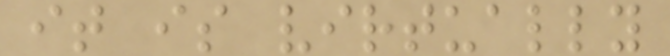it is virtually
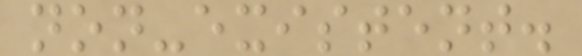non-existent.
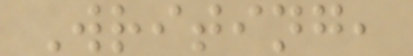Writing,
